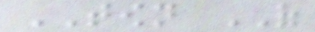TOWN OF
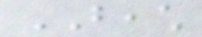BEACH
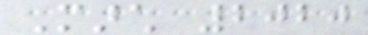March 2020
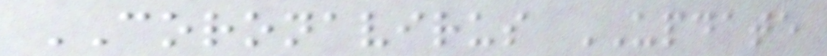CORONAVIRUS UPDATE
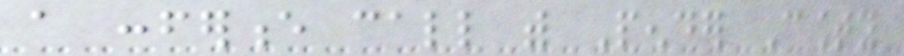a conference call with Pender County
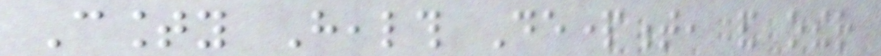County Health Department, and other
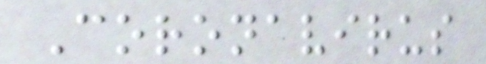Coronavirus
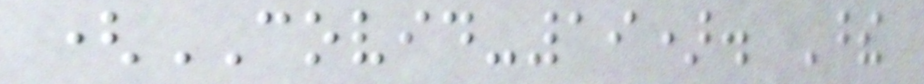(COVID-19). These
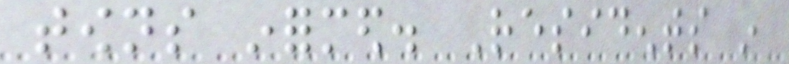towns informed. Residents in
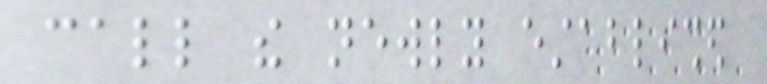call the newly established
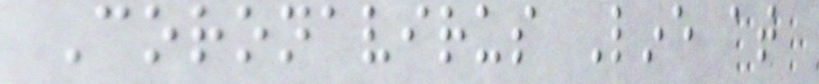Coronavirus Line at
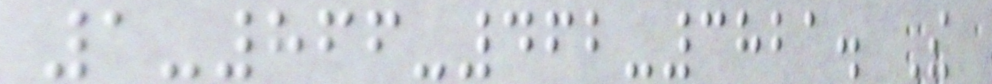1-866-462-3821. The
